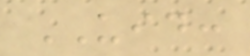UID:
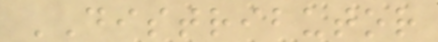DISTRIBUTOR
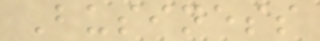Business
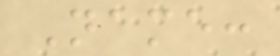Name:
